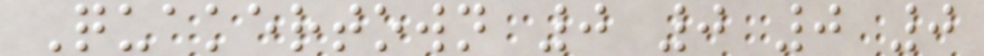Quakertown 0 0 0 0
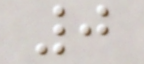0
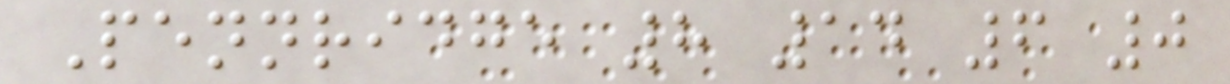Pennridge 8 14 6 0
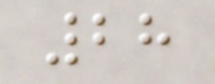28
